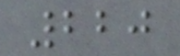220
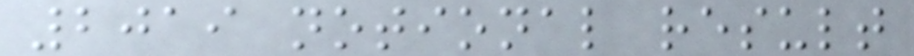2019 notional result
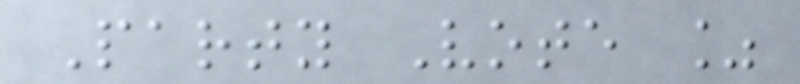Party Vote %
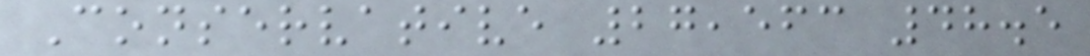Conservative 27,563 48.5
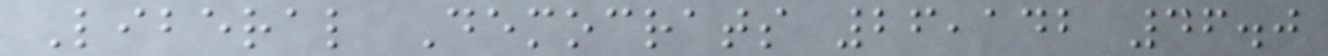Liberal Democrats 26,142 46.0
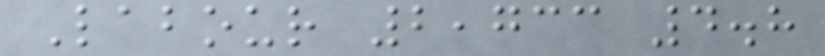Labour 2,733 4.8
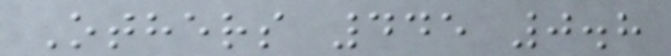Others 445 0.8
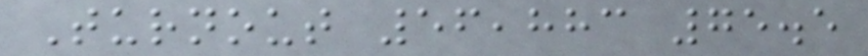Turnout 56,883 75.5
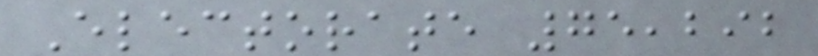Electorate 75,292
